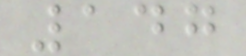147
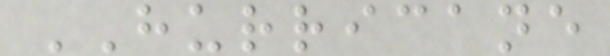HURRICANE
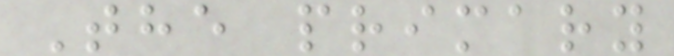The primary
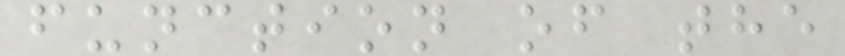function of the
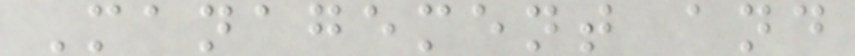Management and
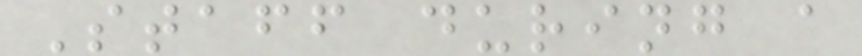Staff during a
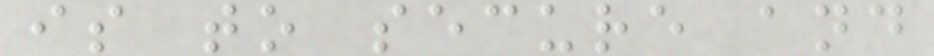is to secure and
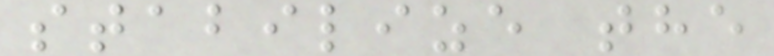stabilize the
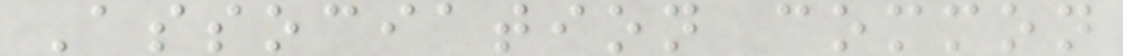Association common
